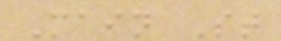Main St
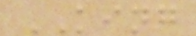KING
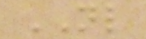NL
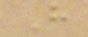H
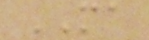MA
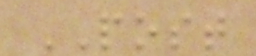POST
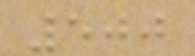500
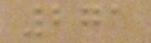271
